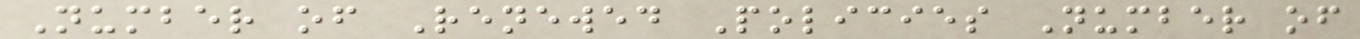Number of Renewed Policies Number of
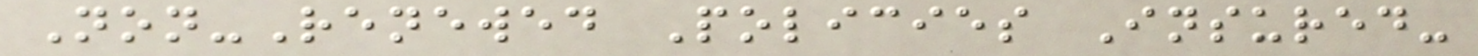Non-Renewed Policies Insured-
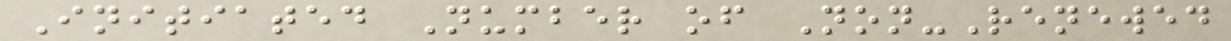Initiated Number of Non-Renewed
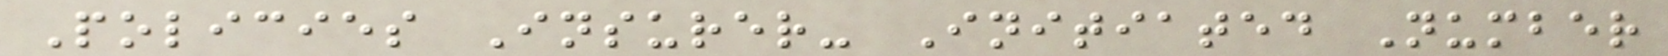Policies Insurer- Initiated Number
